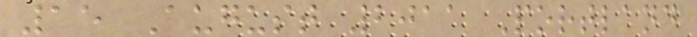15 August 2011 Portland
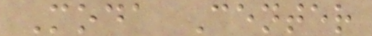Moda Center
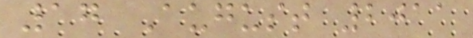17 August 2011
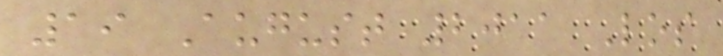19 August 2011 Los
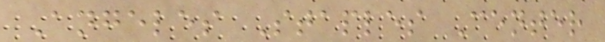Angeles Staples Center
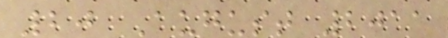20 August 2011
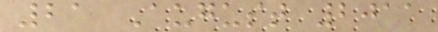21 August 2011
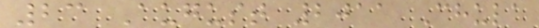23 August 2011 Chula
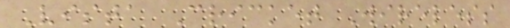Vista Cricket Wireless
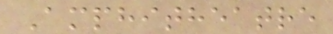Amphitheatre
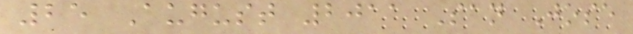25 August 2011 San Jose
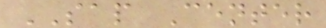SAP Center
